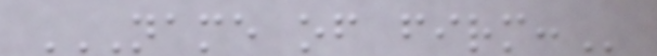NAME OF FIRM:
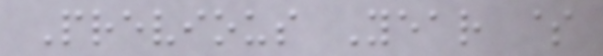Previous Year $
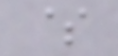$
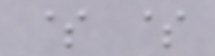$ $
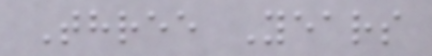Three Years
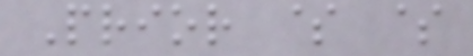Prior $ $
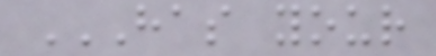HAS YOUR
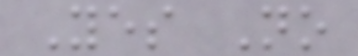Yes No
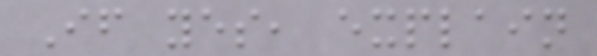If yes, explain
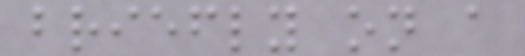briefly on a
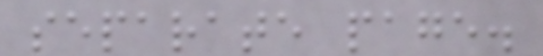separate page.
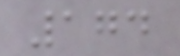174
